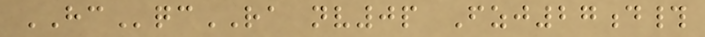HCqcRA nv0p Fzj27d#
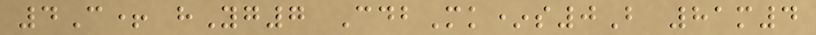4C+ hYg7 CdbMk*s0B 81m4
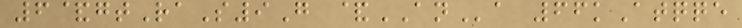6&gtRaS9G &ANa 66kAtqqe
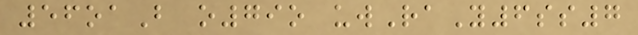56oaB o79o uwRaY6ss7
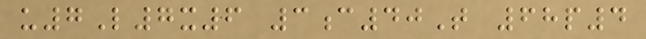u7L7x6 3c40T 68p4
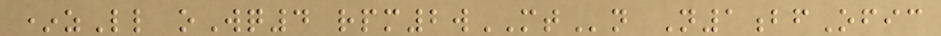*zLl oWq4 rpm2wMTn N1bfOfic
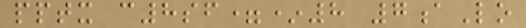pptx c8sf=*8 7aLo
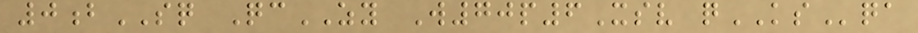0bSQ QcZY W70p6Xsv qKSqa
